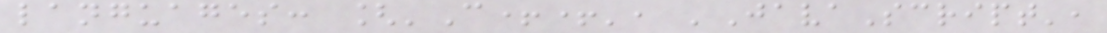languages: ['C++', 'JavaScript',
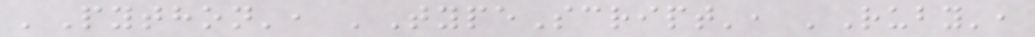'Python', 'TypeScript', 'Ruby',
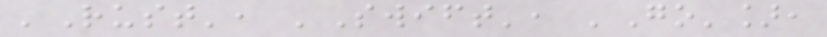'Rust', 'Swift', 'Go'],
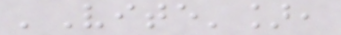'Vite'],
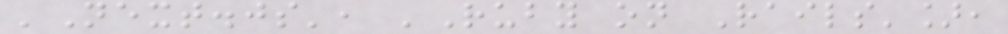'Next.js', 'Ruby on Rails'],
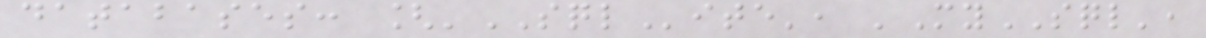databases: ['SQLite', 'MySQL',
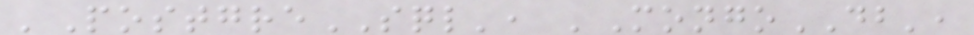'PostgreSQL', 'MongoDB',
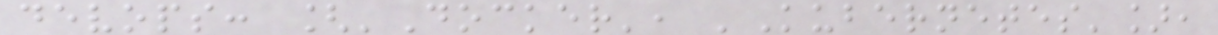devops: ['Docker', 'Kubernetes'],
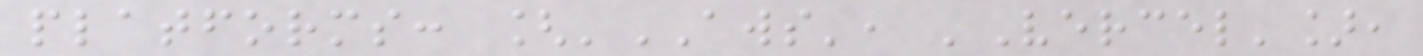platforms: ['AWS', 'Vercel'],
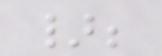};
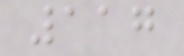117
